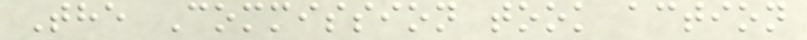The Commission took action
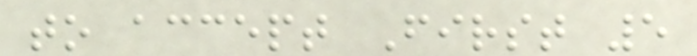to accept First 5
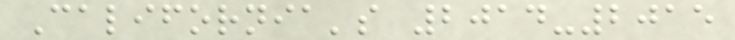California's 2014-2015
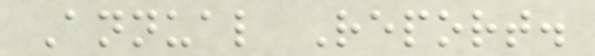Annual Report.
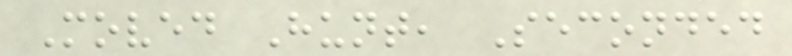Moved Hunt, Seconded
